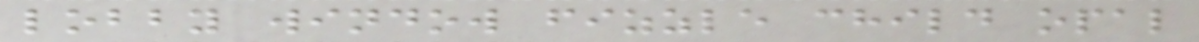lobby window fizzle child opal
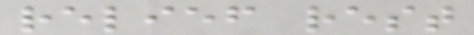relief rest
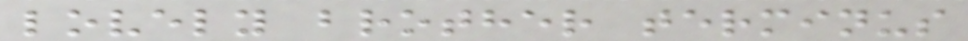lovely brother terminus
